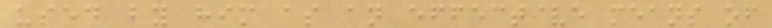used by him as an effective means of
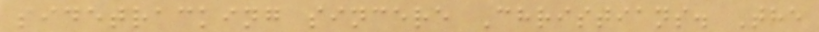sidetracking sincere Christians. The
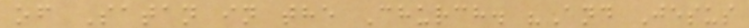of Satan in the Church. "And Jesus
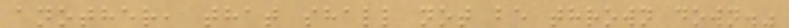another, that shall not be thrown down."
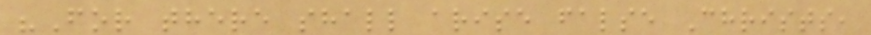"For there shall arise false Christs,
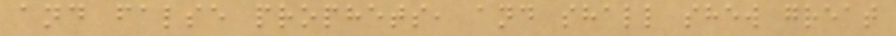and false prophets, and shall shew great
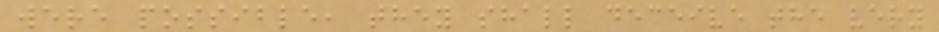were possible, they shall deceive the very
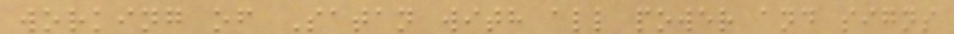working of Satan with all power and signs
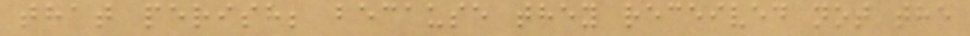that perish; because they received not the
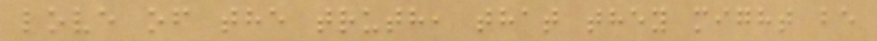love of the truth, that they might be
